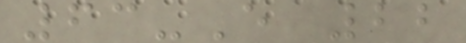63-E 22
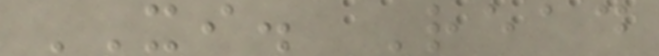XI. Read
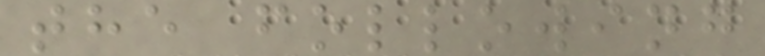the following
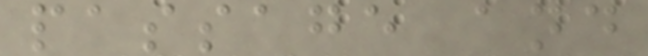passage and
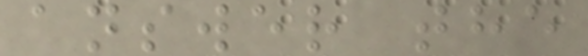answer the
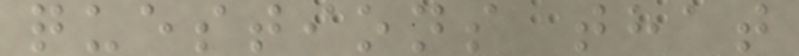questions that
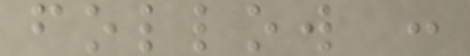follow :
